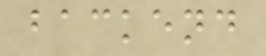backend
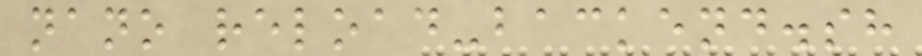nano reload-backend.sh
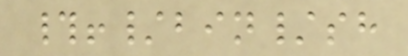#!/bin/sh
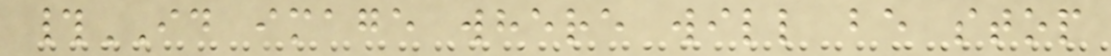#ID image where will be stop
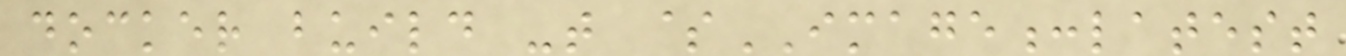docker build -t $IMAGE:latest
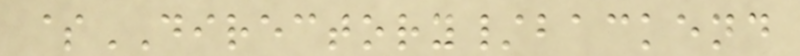$DIRECTORY/backend
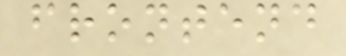frontend
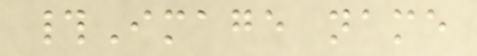#Image name
